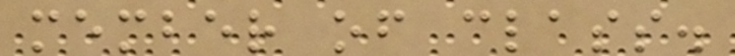member of class.
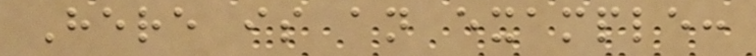Here is an example:
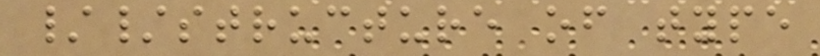//structure of type
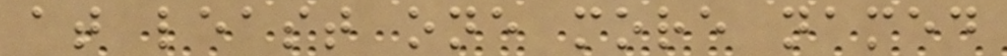at least one more named
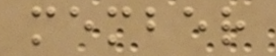member
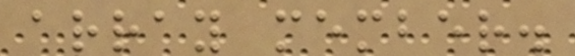array member.
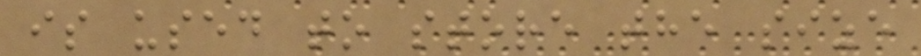is used to store the size
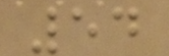54
